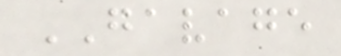GAVAGE
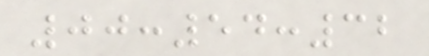00:54:32
